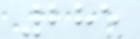285
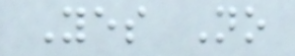Yes No
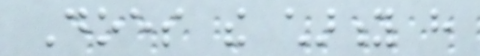Does the charity have
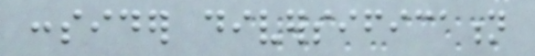consider diversification
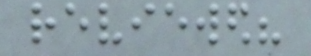reviewed?
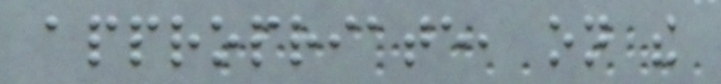appropriate, on the
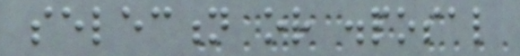selection or disposal
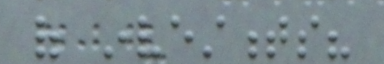of investments?
